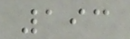193
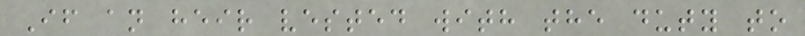If an heir vested with the duty to
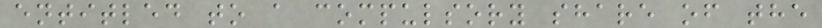entitled to a compulsory share of the
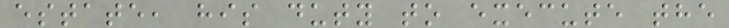estate, his duty to execute the
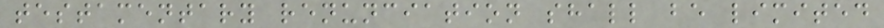testamentary renunciation shall be limited
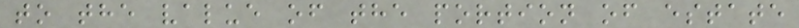to the value of the portion of estate
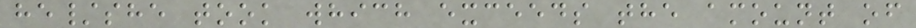he/she took which exceeds the amount of
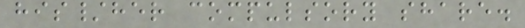his/her compulsory share.
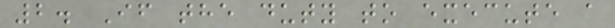2. If the duty to execute a
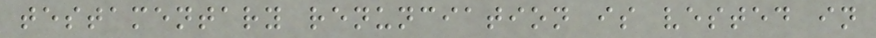testamentary renunciation is vested in
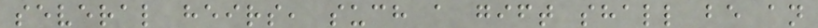several heirs, such a gift shall be an
